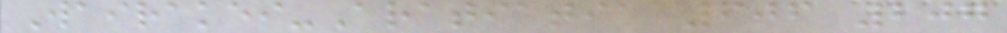Wairakei-Aratiatia 606 207
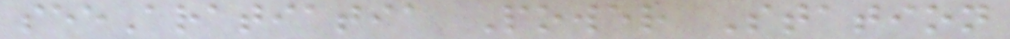seeAratiatia Power Station
